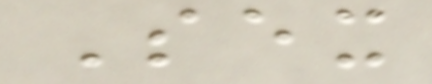Sex
